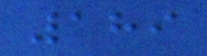189
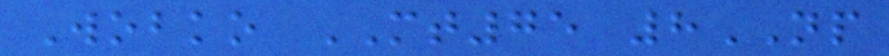Wobko MT75 8NP
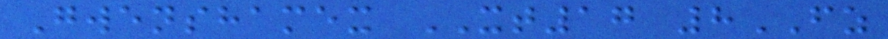Gwenshamex XT17 8FZ
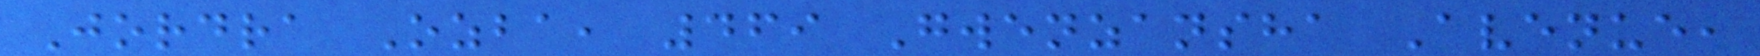Jordra Ozba, 469 Gwenzansha Avenue,
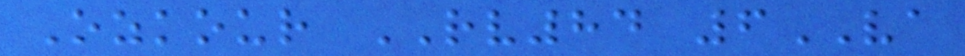Ozkour RV84 6VA
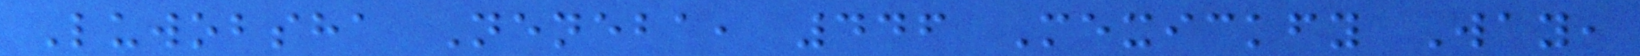Luwobsha Neneba, 446 Mexickfy Way,
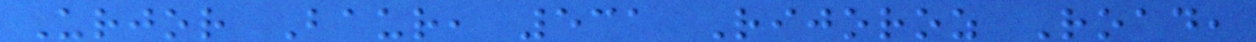Urjor Baur, 531 Rijoroz Road,
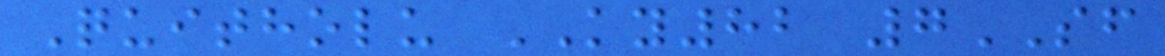Quitholu KY82 7SF
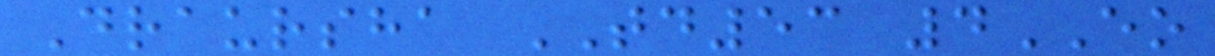Draursha TD53 4EO
